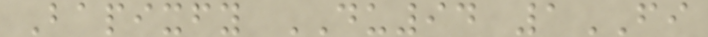Bapixfy DU94 1FI
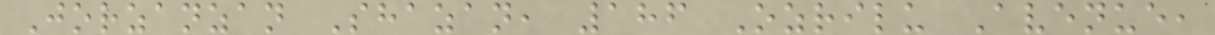Jorzanzan Shazan, 186 Ozrilu Avenue,
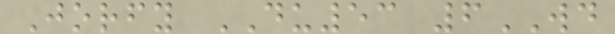Jorfy DU53 6WD
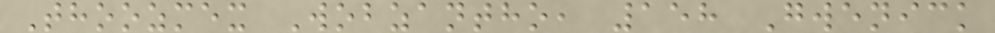Thoozmex Wobzantho, 158 Gwenick
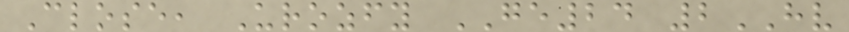Close, Urozfy GE24 2HV
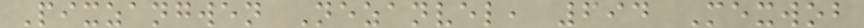Pixzangwen Nezanvel, 694 Mexwob
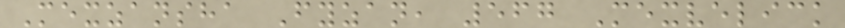Mexzansha Fyzan, 567 Mexvelick
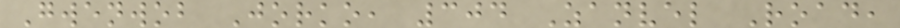Gwenwob Jorko, 304 Zanvel Road,
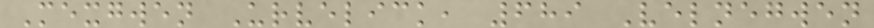Mexgwen Urvelick, 689 Velnegwen
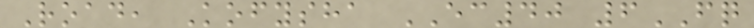Road, Kofysha EC40 6FQ
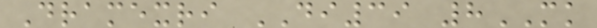Dramexri DI39 8MK
